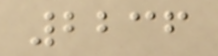2236
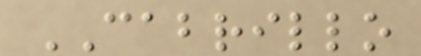CABRILLO
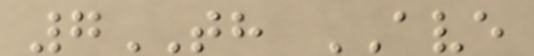7TH AVE
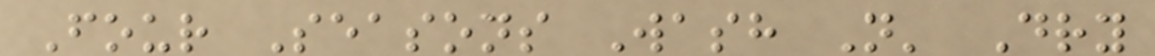Four Seasons Wash N' Dry
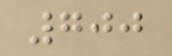700
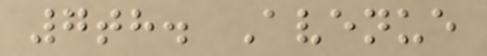7th. Avenue
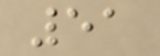51
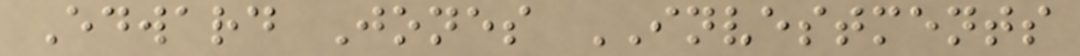Edward Jones INVESTMENTS
